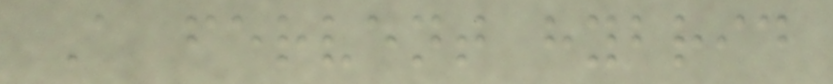A fervent hybrid
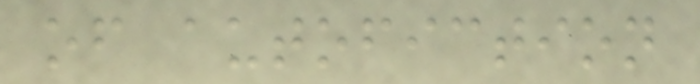of autofiction
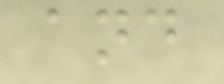and
